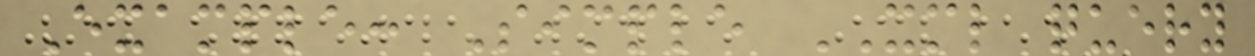Example: Simple XML query
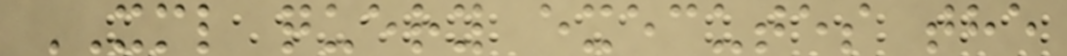XML query executes the
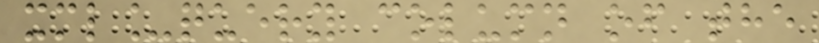xml_query column of the
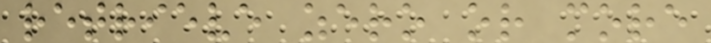retrieve zero or more
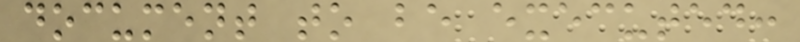document to be executed:
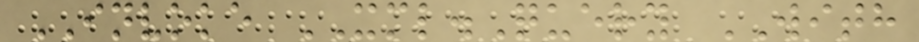INVOKE XML.Query WITH
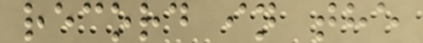record in the
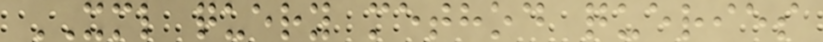XML query method queries
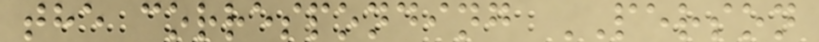the corresponding PERSON
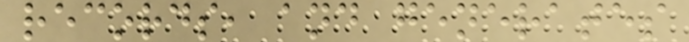records, and generates
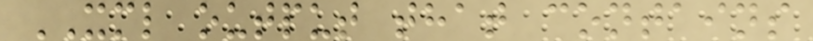XML output that contains
